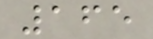165
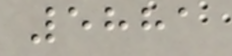5881
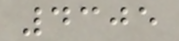4305
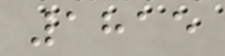1815
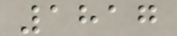1817
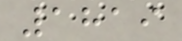1819
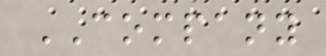COMPANY
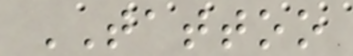TATTOO
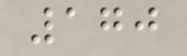170
